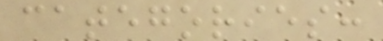categories:
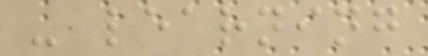- learning
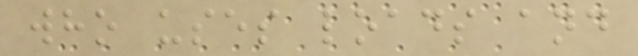who uses loads and
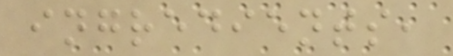ingredients,
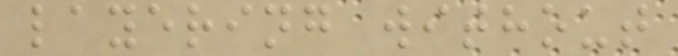layering without
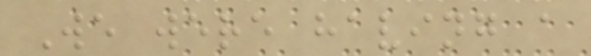We were having a
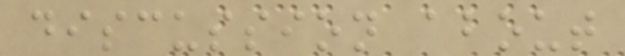discussion about
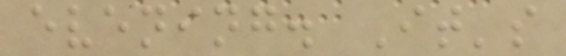evening. It's
